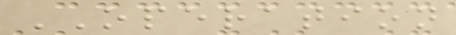OPERATION
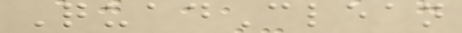QuadClean
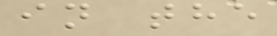in the
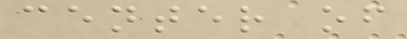center of
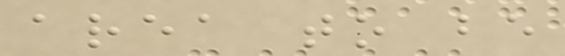area to be
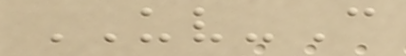UV-C
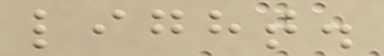light.
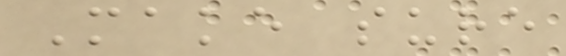Make sure
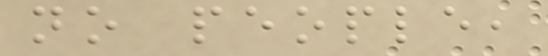no people,
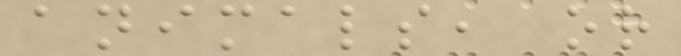animals, or
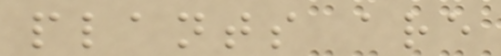plants are
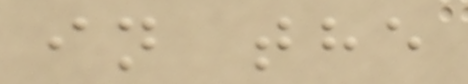in the
